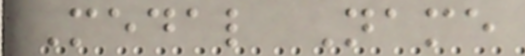Medal Name
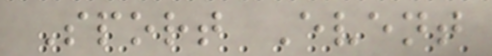Sport Event
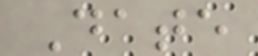Date
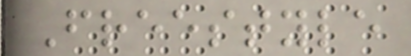Freestyle
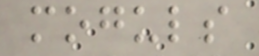moguls
